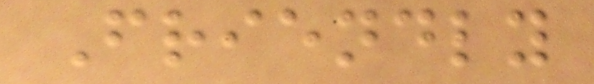Friendly
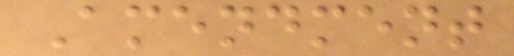Amendment
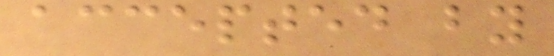accepted by
